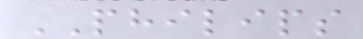PHILIPS
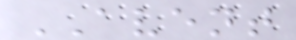AVENT
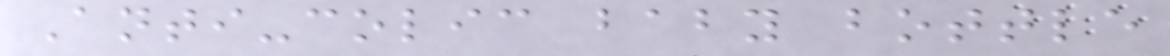Anti-colic baby bottle
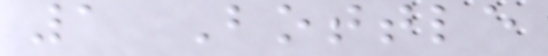1 Bottle
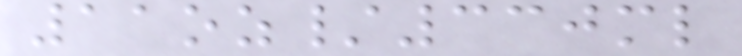11oz/330ml
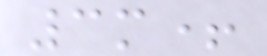3m+
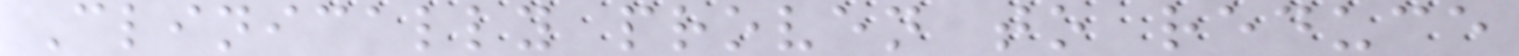Clinically proven to reduce
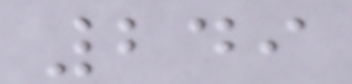249
